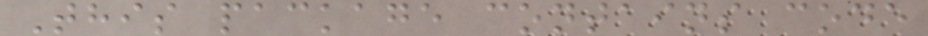This package contains code
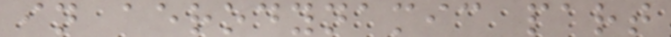in aerodynamic part
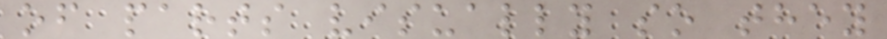of parts visually so they
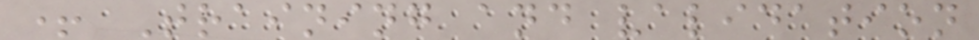+ Training and validation
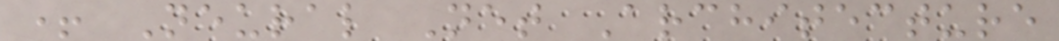+ Neural Net Architecture
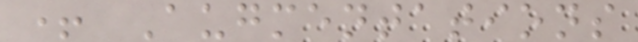+ Augmentations
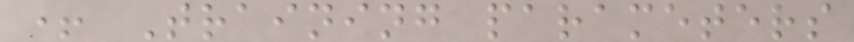+ Training parameters
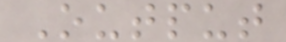Output
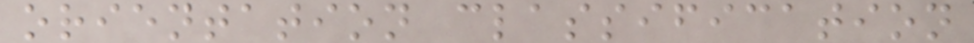orientation classification
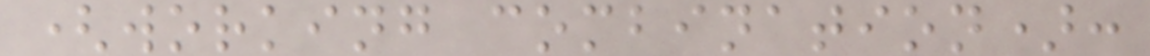(working combination):
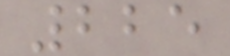225
